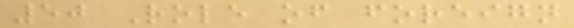50 Role of foreign
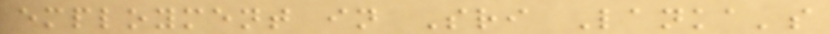employment in Sri Lanka's
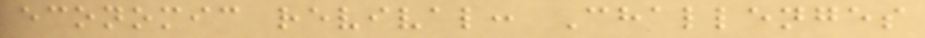economic revival: Challenges
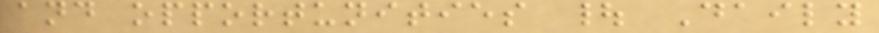and opportunities | Daily
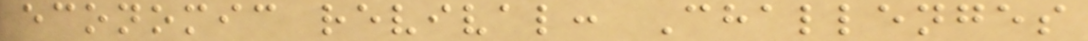economic revival: Challenges
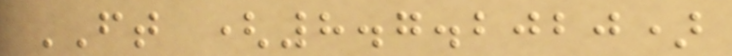FT (8.7.2020)
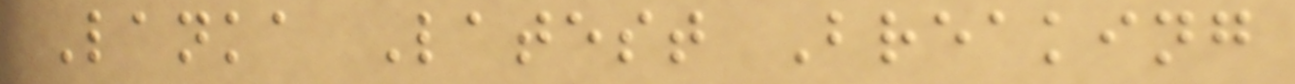Lanka Latest Breaking
